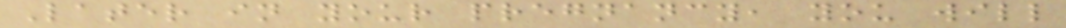Later in your pregnancy, you will
